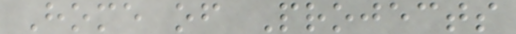Home of Projects
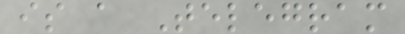is a Telegram
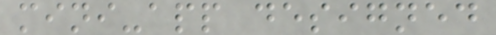mini-app designed
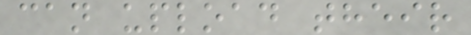can upload their
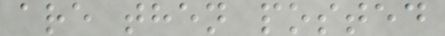are then posted
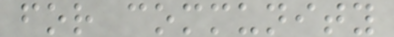for community
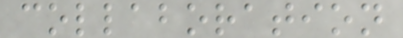collaboration
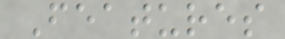Features
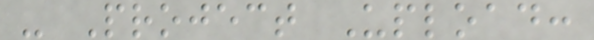- Project Upload:
